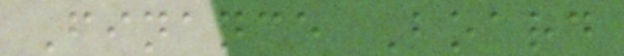Finance Board
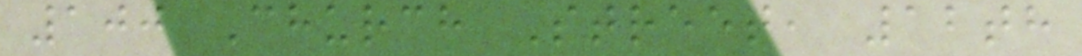100 Church Street, 12th
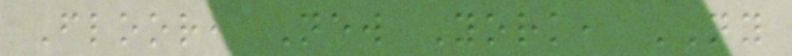Floor, New York, NY
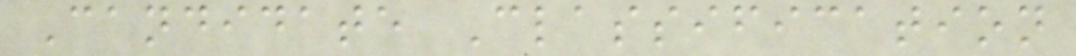Candidate Classification
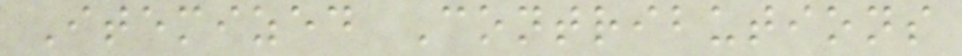Itemized Contributions
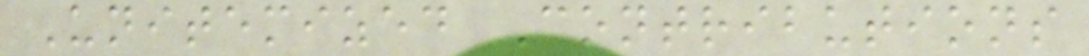Unitemized Contributions
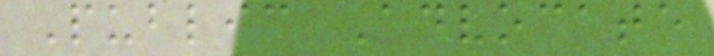Public Advocate
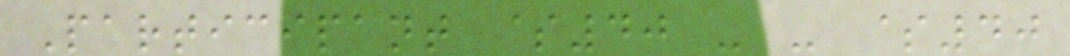Participant $40 - - $40
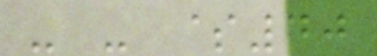- - $40
